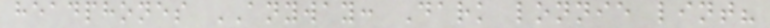headphones ANYWAY: Dark lonnie lint?
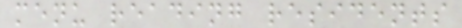menu reading residents
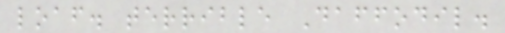loaf. terrible Daffodil.
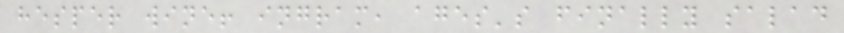hesper wine! ingram, ages's finally salad
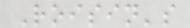Roisin's
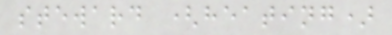steward (heating)
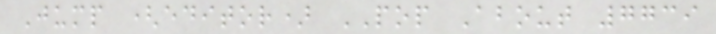Jump (editor) POP About 7739
